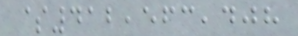$412,563,408
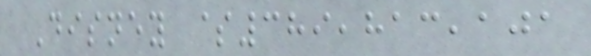Disney $389,813,101
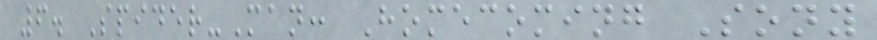6. Spider-Man: Homecoming Sony
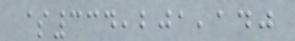$334,201,140
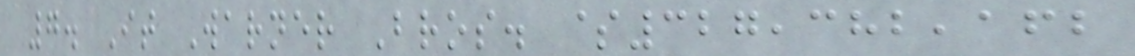7. It Warner Bros. $327,382,162
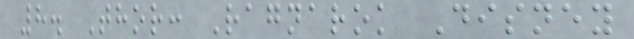8. Thor: Ragnarok Disney
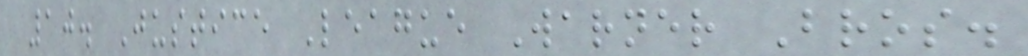10. Justice League Warner Bros.
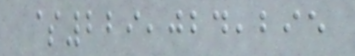$229,024,295
